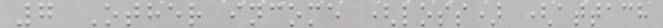7 Other income (loss) (attach
